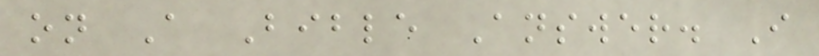on A Bible Answer. I
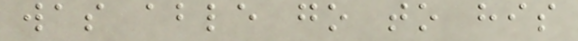was able go to his
